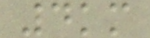4km
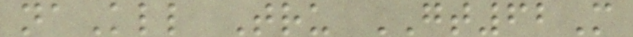naKll Tru GT62M
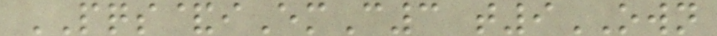PQS&iEmC3 t9OWN
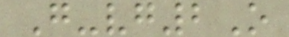G-vg2O
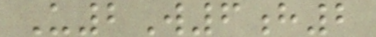U2W6h2
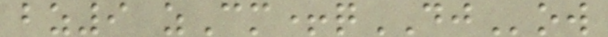bz9 zCm+qDJow
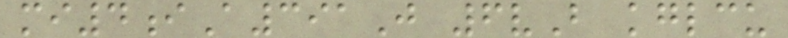mi4iA391J 6vB kglcu
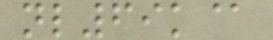nl69k@
